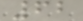62
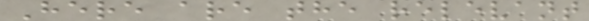Here are the relevant
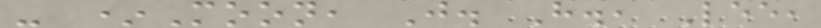- *Moon, J. H., Lee,
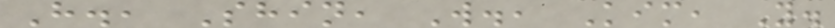H., Shin, W., Kim, Y.
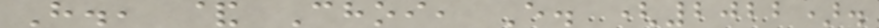H., & Choi, E. (2022).
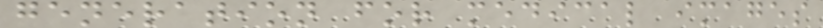generation for medical images
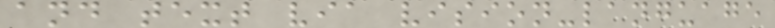and text via vision-language
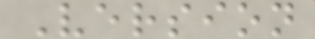Version
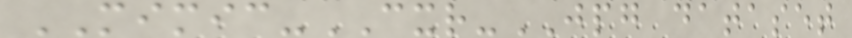MIMIC-CXR-JPG dataset
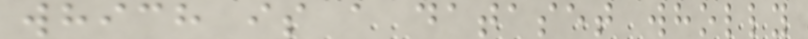which is a dataset wholly
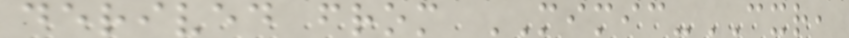derived from MIMIC-CXR,
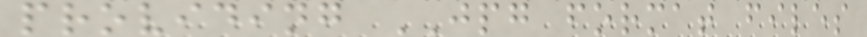providing JPG format files
